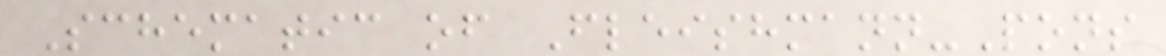Schematic of Fleishmann-Pons
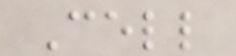Cell
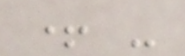+ -
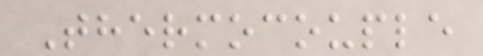Thermocouple
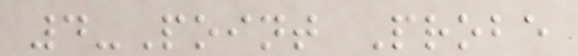4-Point Probe
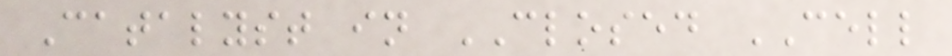Catalyst in CLOSED CELL
